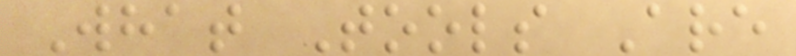What Tools Are
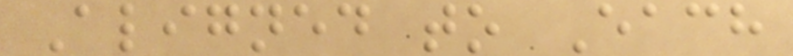Aligned to Each
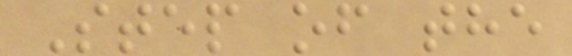Step of the
